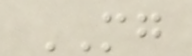MG
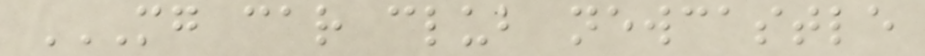MG CAR CLUB NEWCASTLE
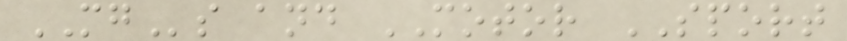MGs and MOTOR SPORT
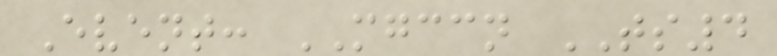Event: MGCCN TS4
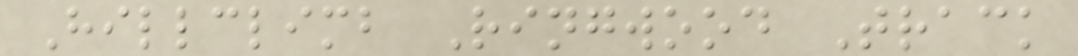Hillclimb Ringwood Track
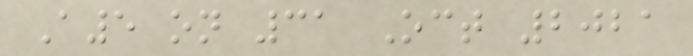A5 on 31 Oct 2021
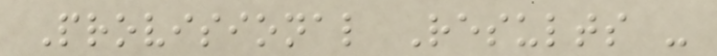Provisional Results -
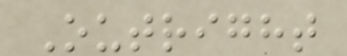Outright
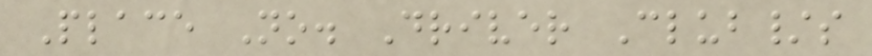Place No. Driver Club/s
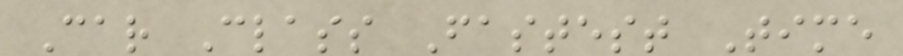Car Class Fastest Time
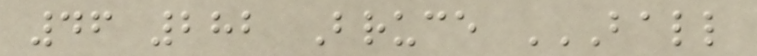46 282 Bruce BALL
